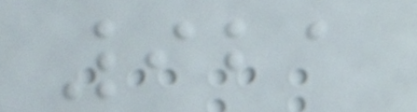921
